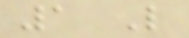1 Like
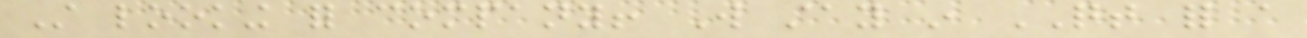Still looking for company! Will stay in QT for a
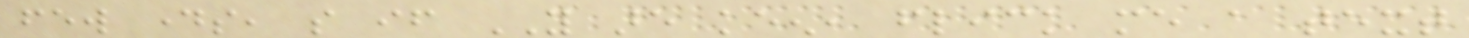few days, so if YOU are keen, flick me a text
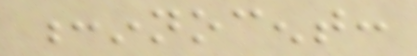:innocent:
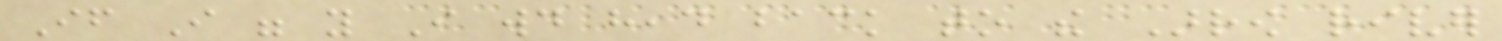If I were you I would head back to the Arrow river
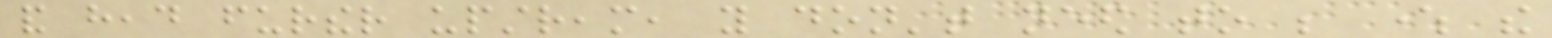and head further upstream, you don't need to be where the
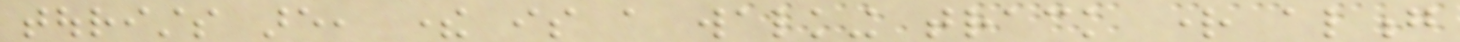tourists are, there is a walking track right along
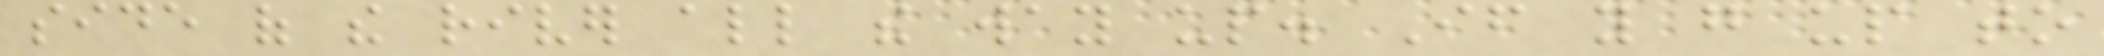side of the river all the way up. If you go up to
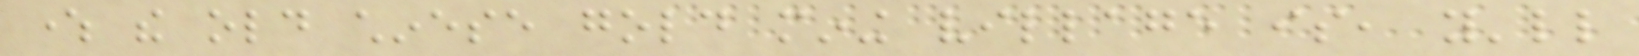where the old chinese gold mining village is, you'll
